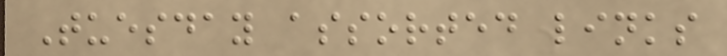Tuesday assorted links
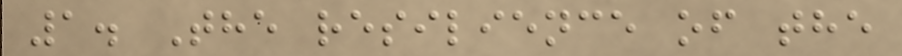1. The resilience of the
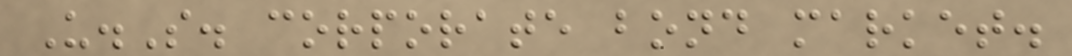U.S. corporate bond market.
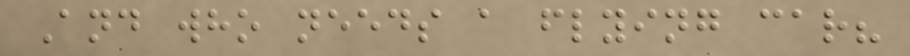And who needs a flying car?
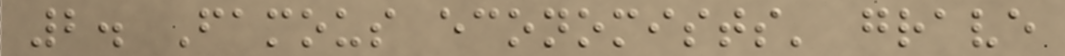2. Famous economists' grave
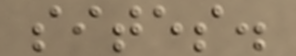sites.
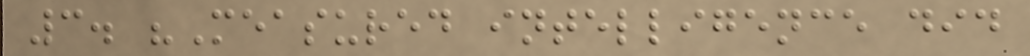3. "Measured intelligence did
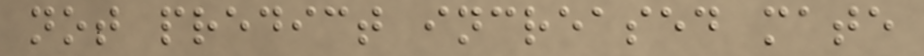not predict increased mate
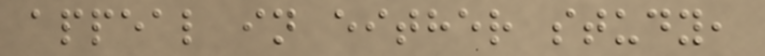appeal in either study,
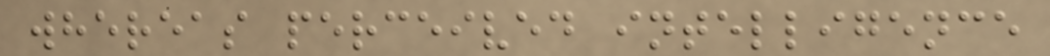whereas perceived intelligence
